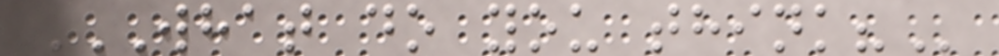WHAT DO YOU THINK?
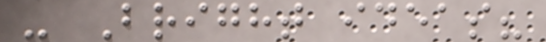- Bright ideas?
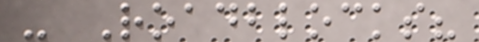- Roadblocks?
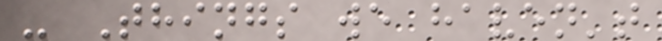- Things we haven't
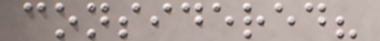considered?
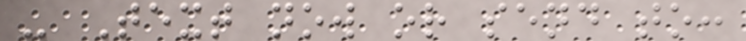- Text now or send to:
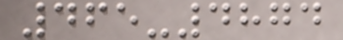465-4874
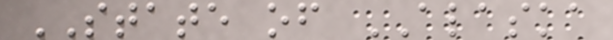STATE of ALASKA
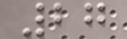27
